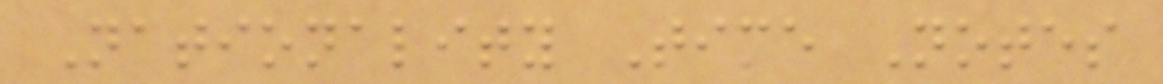Nationality Time Notes
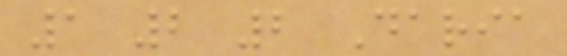1 2 2 Daria
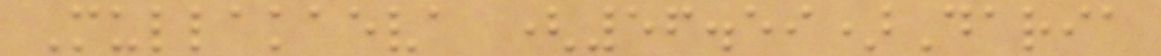Mullakaeva (56.59)Daria
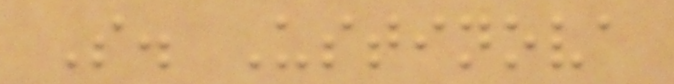S. Ustinova
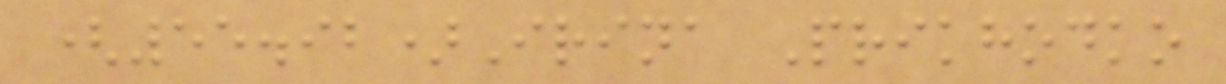(55.92)Irina Prikhodko
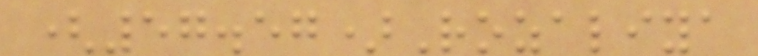(57.57)Rozaliya
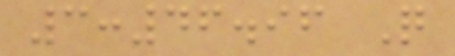3:46.96 Q
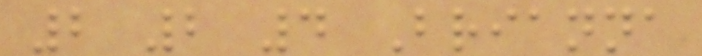2 2 4 Brianna
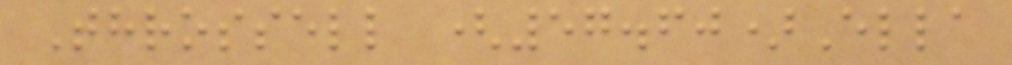Throssell (57.60)Ella
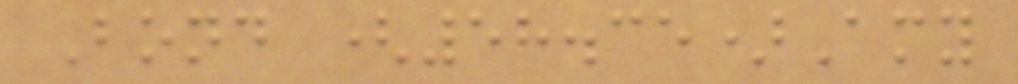Bond (58.35)Amy
